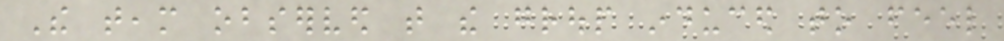The team observed that the group induced to feel
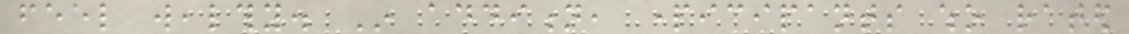feel wealthy. In addition, participants who rated
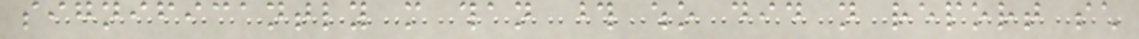significantly more than those who did not report such
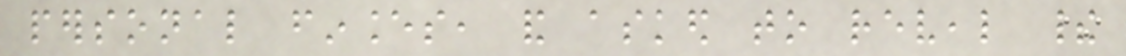personal finances, and asked to reveal their
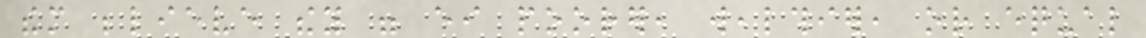them believe they were either poorer, wealthier, or equal
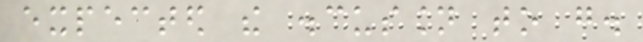expected the discussion to go.
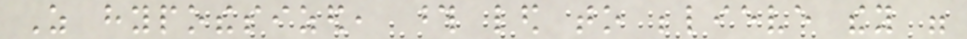As hypothesized, those led to believe they were
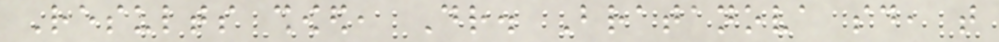Results showed, Dr. Bratanova said, that
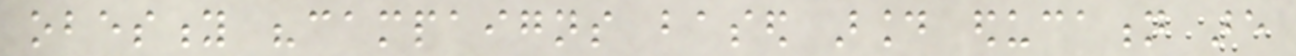obesity "campaigns based around education are
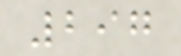297
